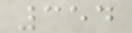354
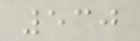530
